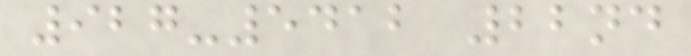927-5412 22nd
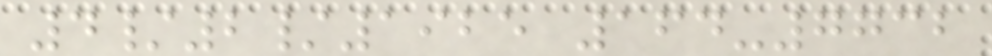4/2/1925 164-7732
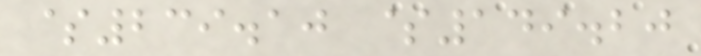$239.10 $149.20
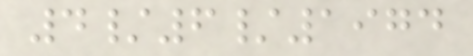4/6/1974
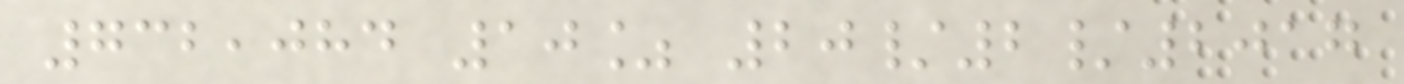732,084 10% 20/2/2017
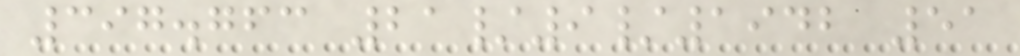397.763 21/9/1942 51
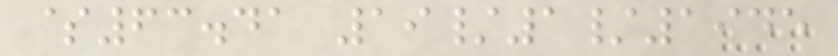$63.41 19/1/1945
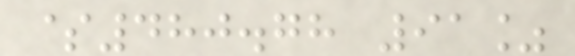$480.78 91%
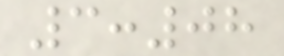3:08
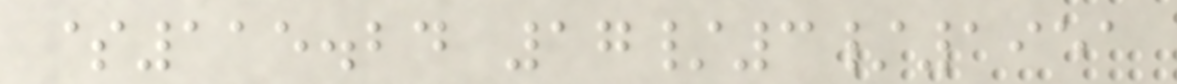$115.24 17/3/1951
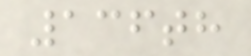136th
